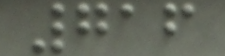716
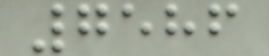7586
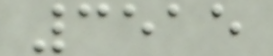3515
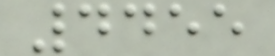4455
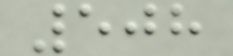508
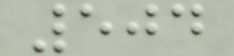504
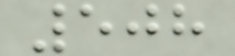508
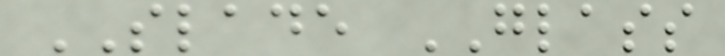SLADE GLASS
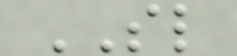SL
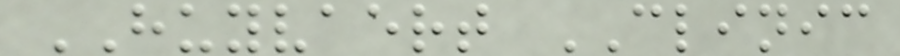HUYVAERT CLINIC
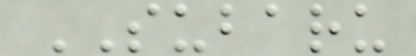SUBARU
